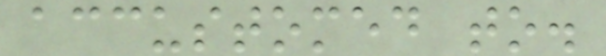accustomed to.
